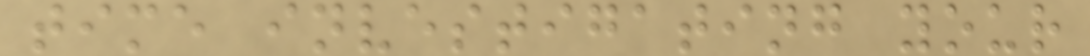time investigating your
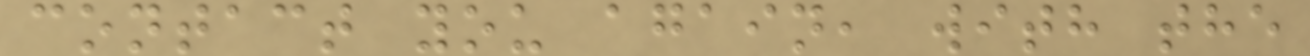contact you again, with the
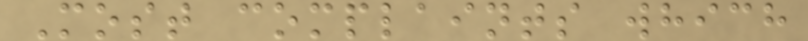Most complaints which
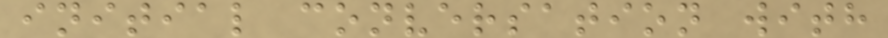initial conversation with
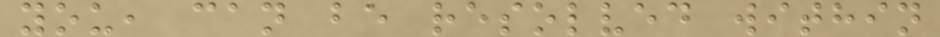you, can be resolved within
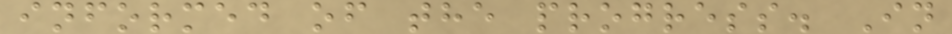informed of the progress. In
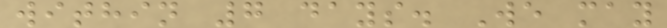within 7 days. We may
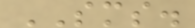SMS.
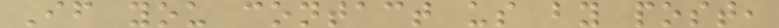If you contact us by post,
